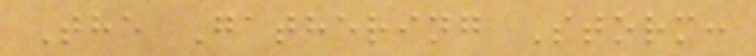The Gathering Storm:
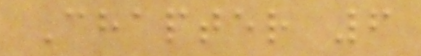Chapter 6
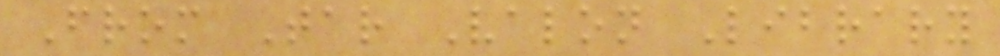From Tar Valon Library
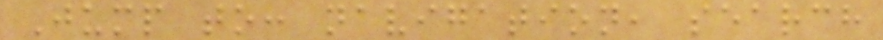Jump to: navigation, search
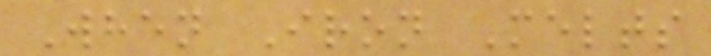When Iron Melts
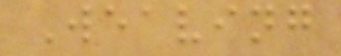Weaving
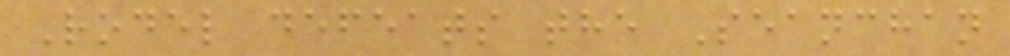Rodel defeats the Seanchan
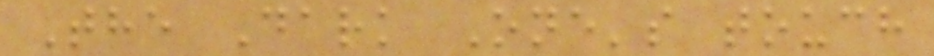The Dark One's touch
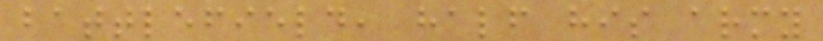battlefield, half his army
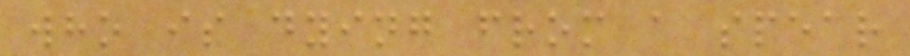who is dying from a spear
